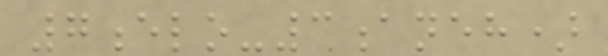7elo-3aneh)
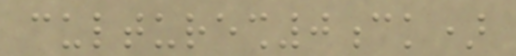culturesh0ck)
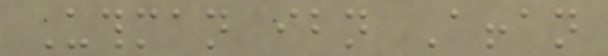Uthman ibn Affan
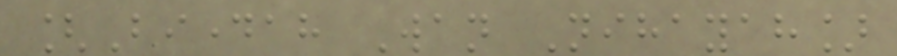[Bidayah Wan Nihayah]
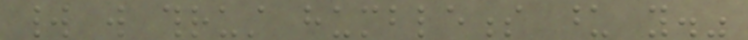world will thrust humbleness upon you."
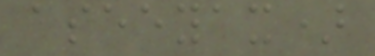aseeyax)
